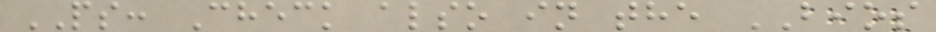PS: Check also in the BIOS
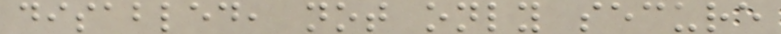disabled, not only secure
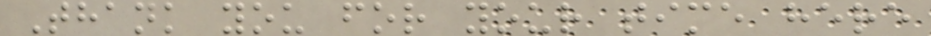Thank you for your time here
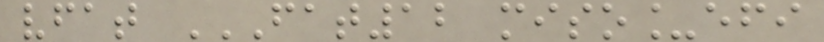vfat FAT12 MISO_EFI
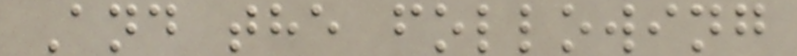And the following
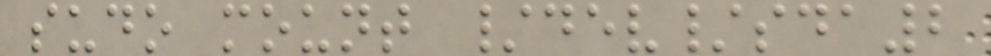sudo mount /dev/sda2
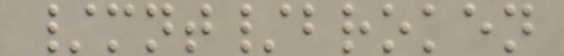/mnt/broken
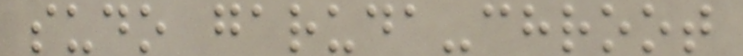sudo garuda-chroot
